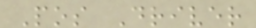Pos Driver
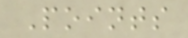Points
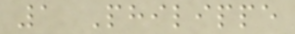1 Philippe
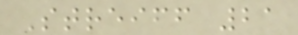Streiff 21
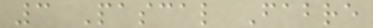3 Pascal Fabre
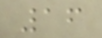16
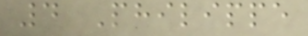4 Philippe
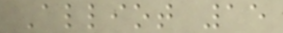Alliot 15
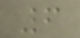6
